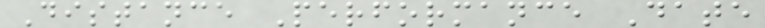Distance Performance Date
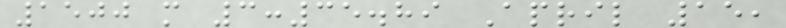1500 m 3:35.89 April 15,
